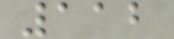112
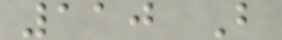110 B
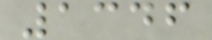1346
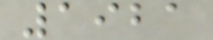1921
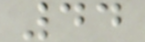44
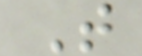T
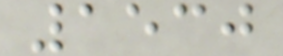1530
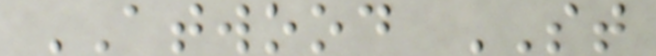ATWOOD ST
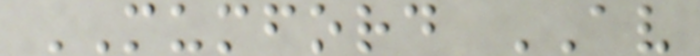MUMFORD AV
